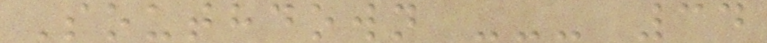Southdown --- 34
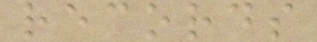records
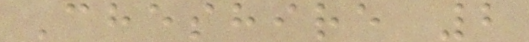Cheshire 2
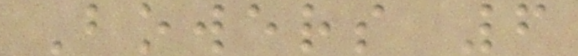Bowers 6
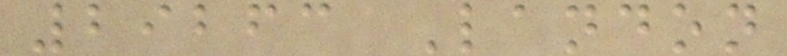29263 Landon
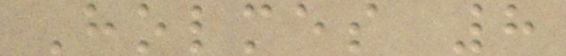Holmes 8
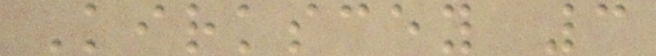Kirkscey 3
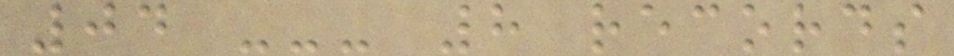04 --- 8 records
